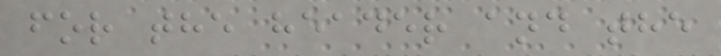for the header and the
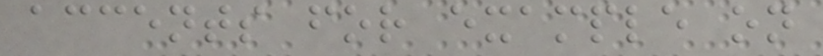accents for example on
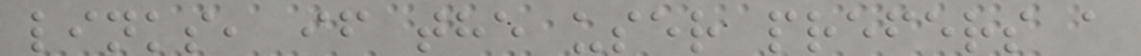links, if the user prefers a
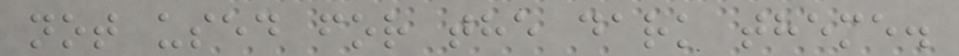not used for the dark theme.
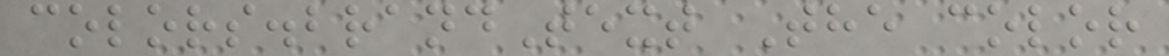colors.brandText The color
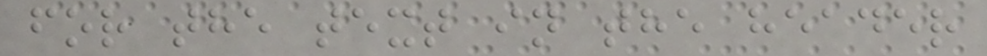for the text in the header
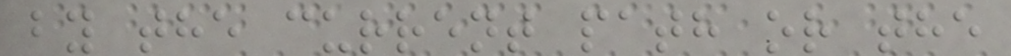by the current path or the
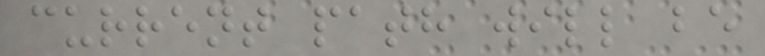current path will be
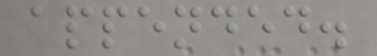appended.
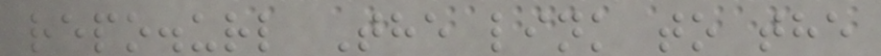repo.url The link to the
